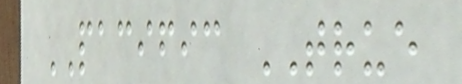PACIFIC TRUE
